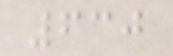630
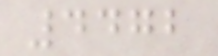4472
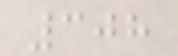308
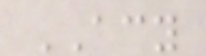ACY
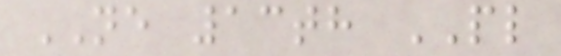NE 13th PL
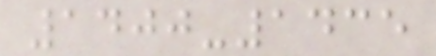1400-1435
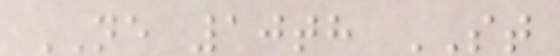NE 10th ST
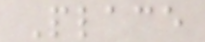Place
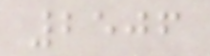2506
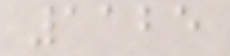1125
